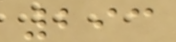293
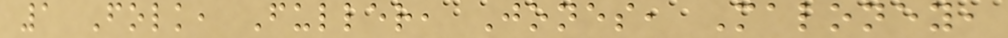1 Folk, Fuller, Jones, Maloney,
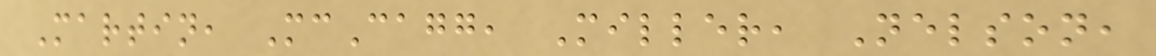Martin, McCagg, Miller, Nelson,
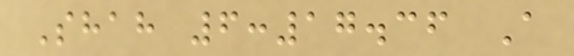Shah 6:17.36 A
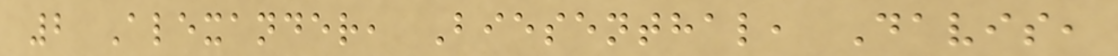2 Alexander, Biesenthal, Davis,
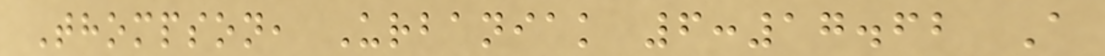Thompson, Urbaniak 6:17.62 A
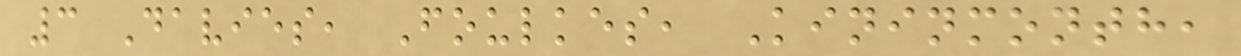3 Davies, Foulkes, Kininmonth,
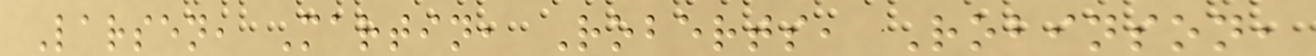Larsen, Martin, Roberts, Robinson,
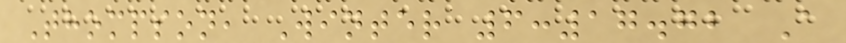Thompson, Winter 6:17.72 A
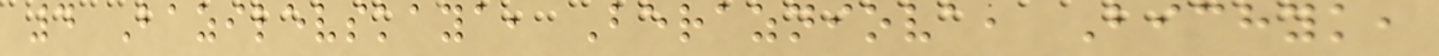4 Bazilevskaya, Berazniova, Bichyk,
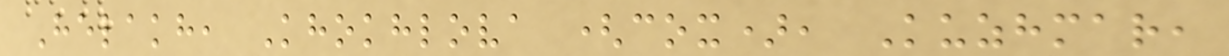Helakh, Khokhlova (cox), Kuzhmar,
